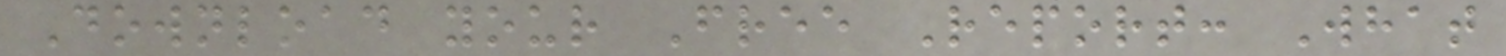Download your Free Report: What
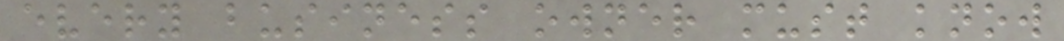every business owner must know
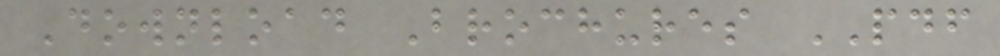Download Brochures PDF
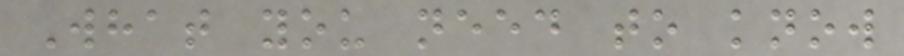What you need to know
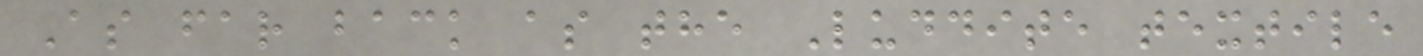As far back as the Luddite textile
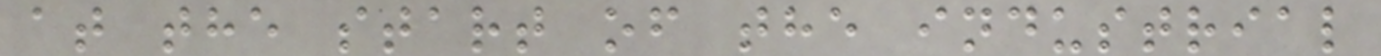at the start of the industrial
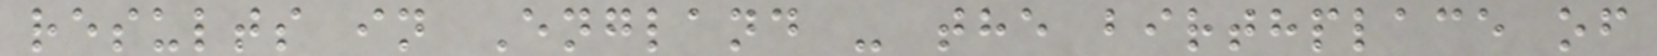results in England - the birthplace of
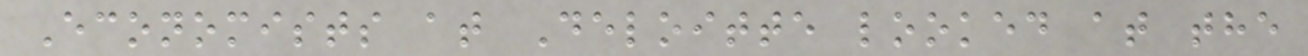Economists at Deloitte looked at the
